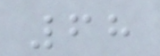68
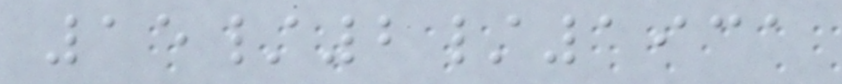15/2/1931
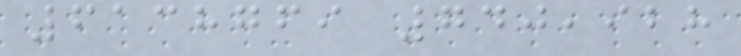6138769 740,928
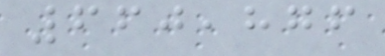660,876
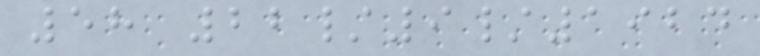58 22/9/1924
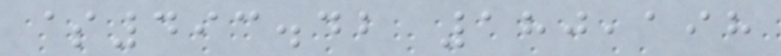$493.42 180,198
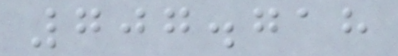707.718
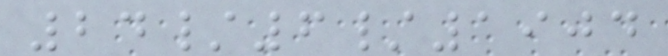24/6/1904
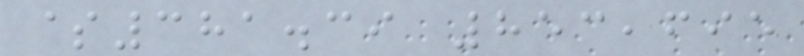$381.39 853,695
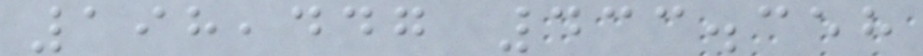198,447 433.358
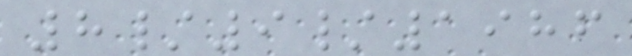8/9/1986
